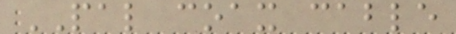PAL coax cable
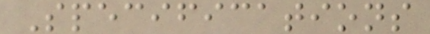Specifications
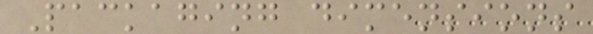Packaging dimensions
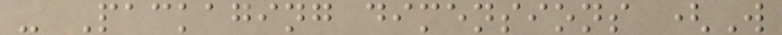- Packaging dimensions (W
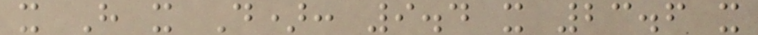x H x D): 9.4 x 23.6 x
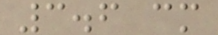3.6 cm
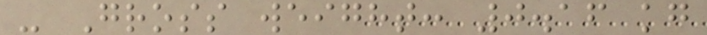- Gross weight: 0.16 kg
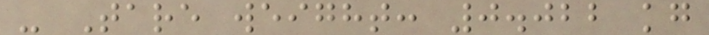- Tare weight: 0.022 kg
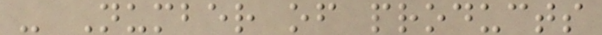- Number of products
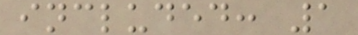included: 1
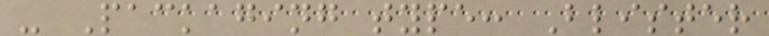- Packaging type: Blister
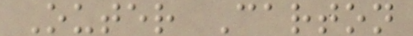Outer Carton
